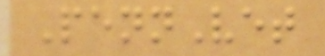PennVet
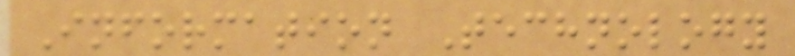Information Technology
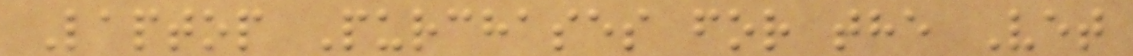Laptop Purchases for the Vet
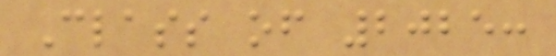Class of 2025:
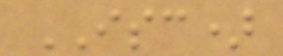ISC)
